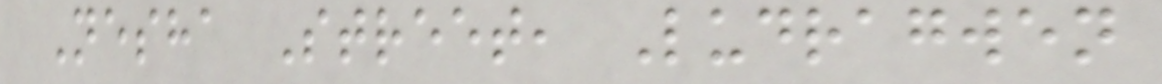Nesha Street, Ludragwen
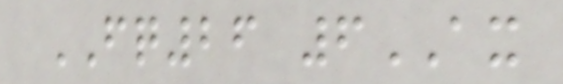FQ26 6AX
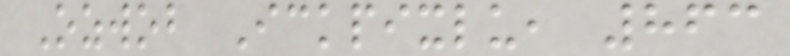Ozwob Ickpixlu, 863
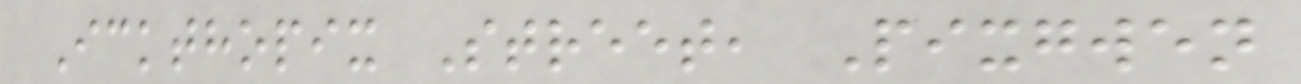Ickthopix Street, Pixgwen
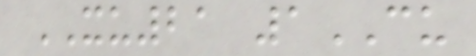XU21 1CU
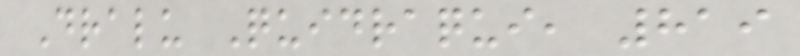Dralu Quidraqui, 819
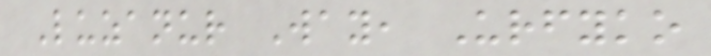Luzanur Way, Urfyko
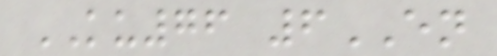KU76 6EN
